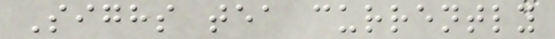Sighs tea currently
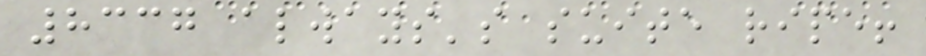8337 always's suite ripe!
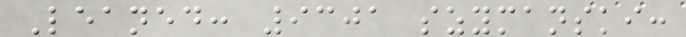Leaned: 9301 szymanski:
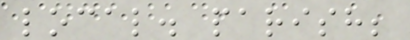local. parish;
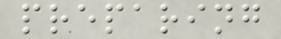preparing
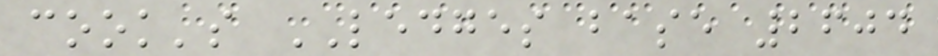cook's LEDGES base 2604
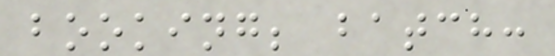booking; batch:
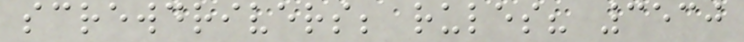screwdrivers; rules? 3530
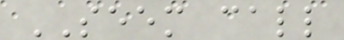SEEM call
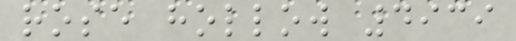rose hollow 4939
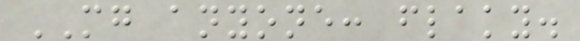MG anyone: flaky.
